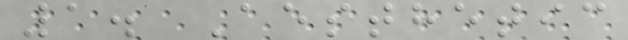1. Aesthetic
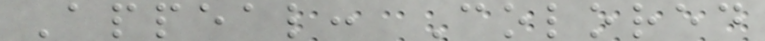Appeal: Colored
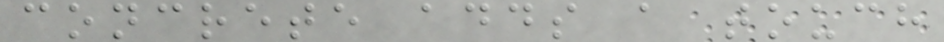concrete adds a touch
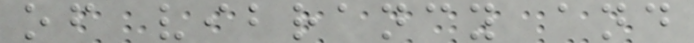of vibrancy and
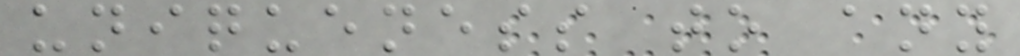uniqueness to any
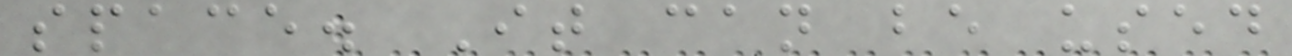space. It can be used
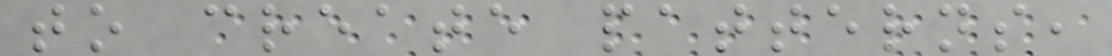to create patterns,
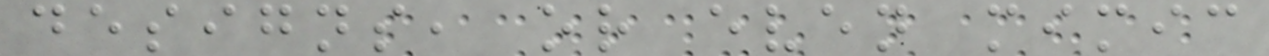designs, or even mimic
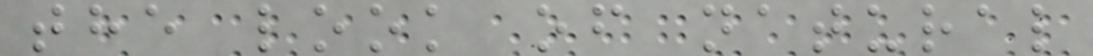the look of natural
